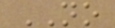NO
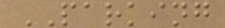PARKING
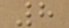8
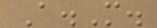A.M.
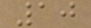10
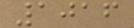1016
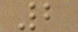2
